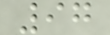97
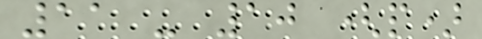11 - 10 (p)
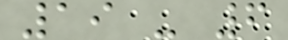19 - 6
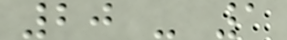20 - 1
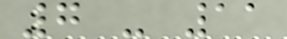7 - 11
